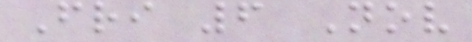Fri 6 Nov
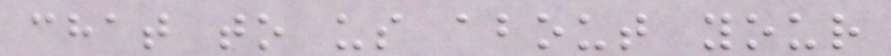chat to us about your
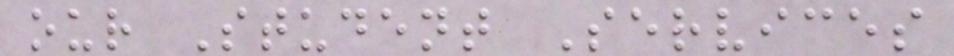our Student Services
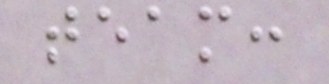team:
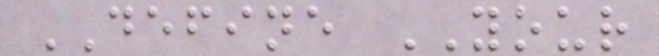DEFINE YOUR
